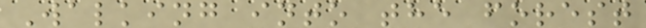Walking into the forest
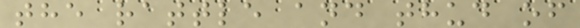the rattle and thud of
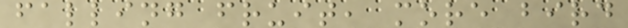falling fruit, more bird
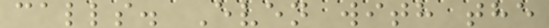calls. Even with the
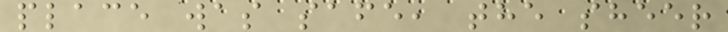place was safe, the sheer
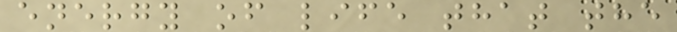energy of life that the
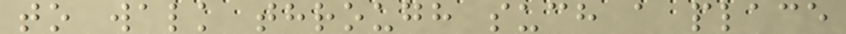to walk through such a place
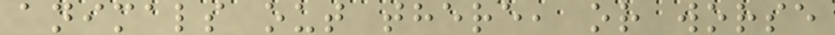animals out there, or worse
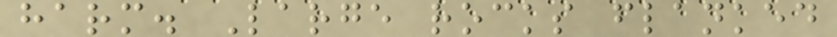harm. Large rocks flanked
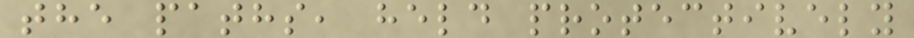the paths, held protectively
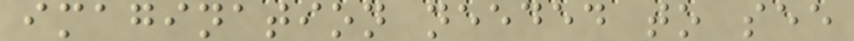imagination needed to see
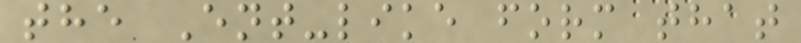the Ent-like form that
